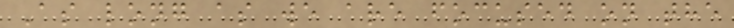As long as we are focused on the
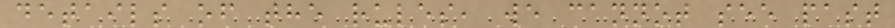details of the rules, we cannot see past
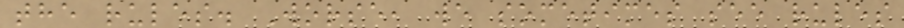the rules. Worse, we sometimes see rules
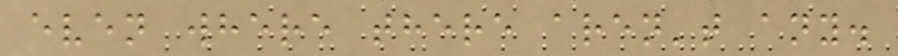even where there aren't any.
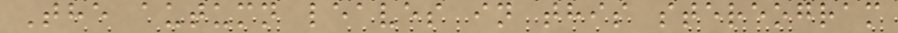The autumn leaves in this stereogram
